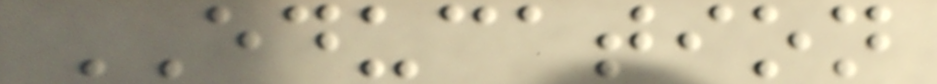EDUCATION
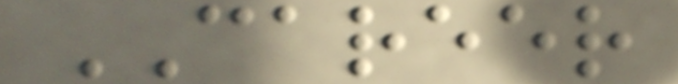CAREER
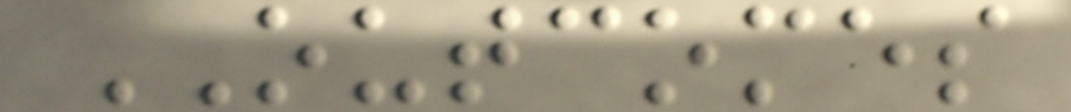OUTCOMES
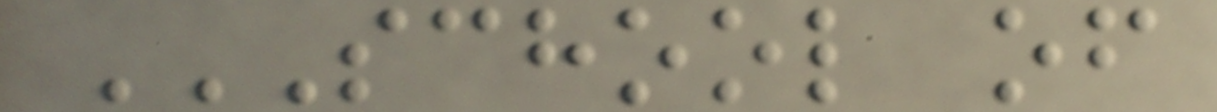SCHOOL OF
